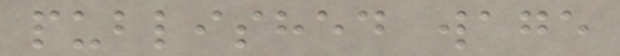published wage
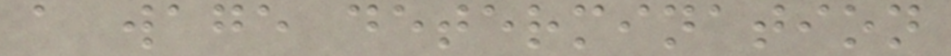a wage determination
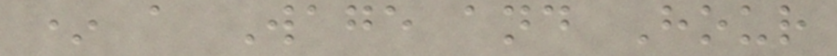* a Wage and Hour
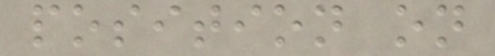position on
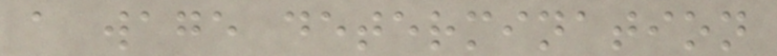a wage determination
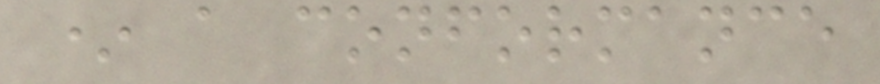* a conformance
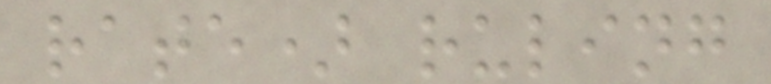rate) ruling
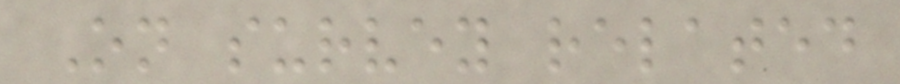On survey related
